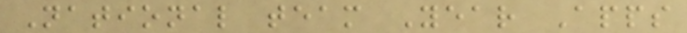National team Year Apps
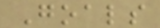Goals
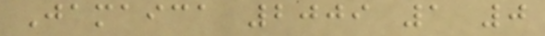Jamaica 2009 1 0
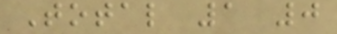Total 1 0
